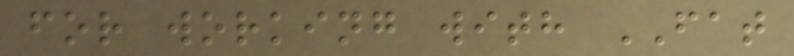for working with FAT
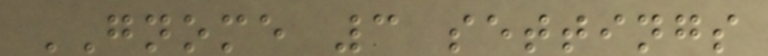GNOME 3 settings
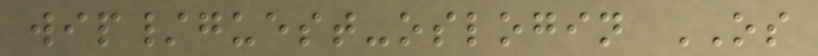wip/guest-oslogin OS
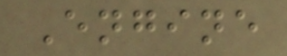Engine
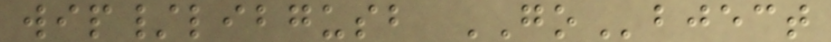wip/libgusb GObject
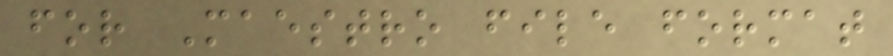for Maestro file format
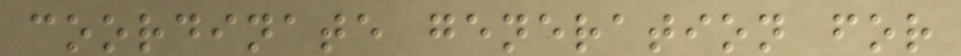coordinate generation for
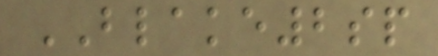BLAKE2sp
